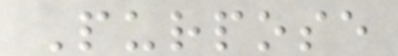Purpose
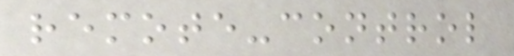remote-control
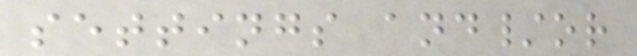settings and/or
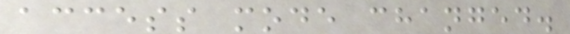access mode changed.
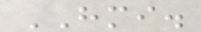HMI.
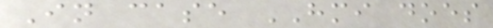In case HMI does
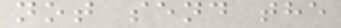not send the
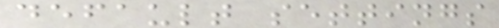default settings
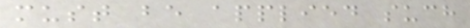must be applied such
